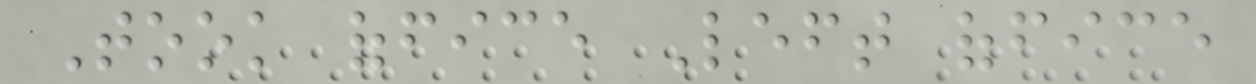Took office Left office
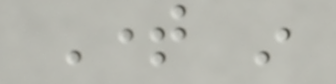Time in
